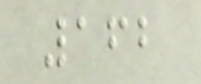162
